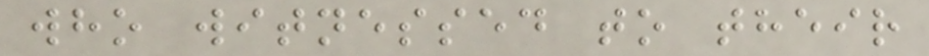who witnessed to their
